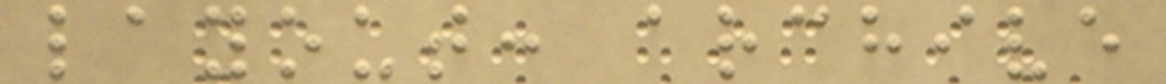layout: archive
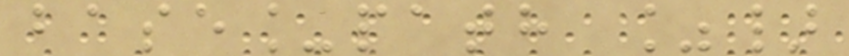base_path %}
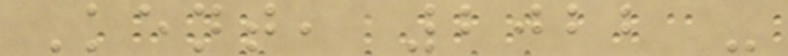Kent, 2022 -
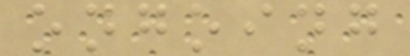ongoing
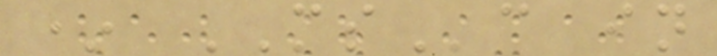* MSc in
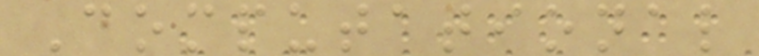Computational
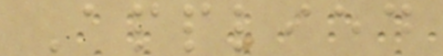Applied
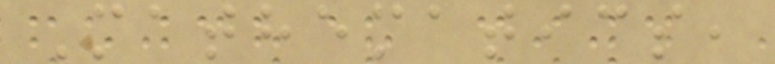Mathematics,
